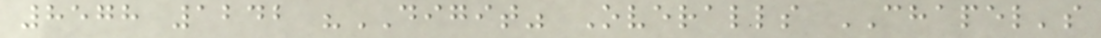8578 1242 "DIGIT" Overalls CHAPEL's
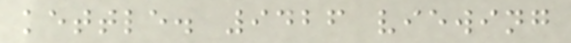kettle. 9426 viewing
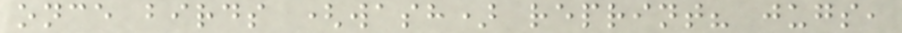once birds (wash) reprint? jugs,
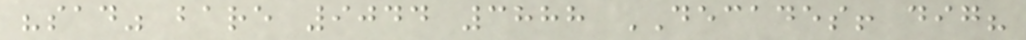"sad" bare 9044 3888 DECADES! dig?
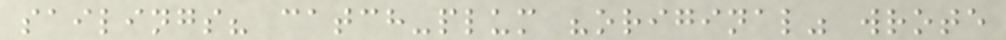sailings? catch-plum "original" wrote
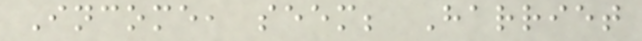Income, seem; Harriet
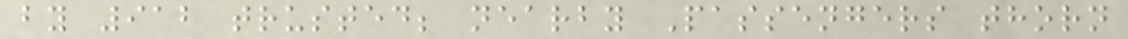by 912 trusted; nearby Passengers thorn
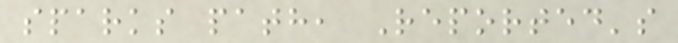sparks path, Reported's
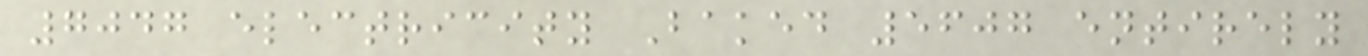7047 electricity Baked 5607 entirely
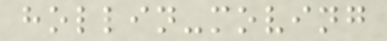hollin-moving
